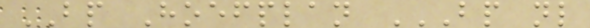BP Hoefplan BP NL
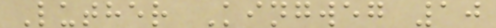Luther Kingweg 10
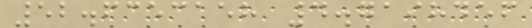52.6353158 4.7198456
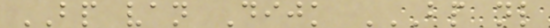BP van Dijk BP NL
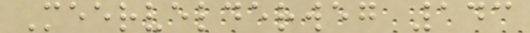Meervelderweg 143
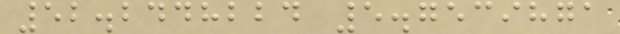52.2448224 5.7539871
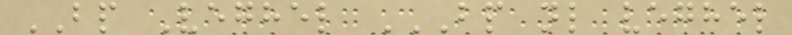BP Veghel BP NL VEGHEL
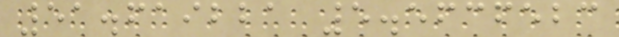51.619221 5.5636523
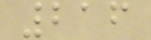216
